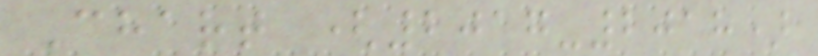Chart (2017-2018)
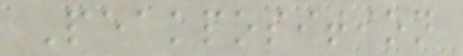Peakposition
